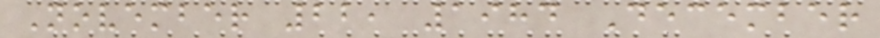November 22, 1984 December
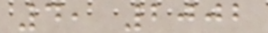4, 2002
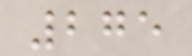275
